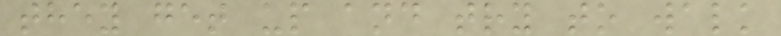they get up and try to walk
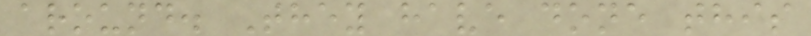around. They have done this
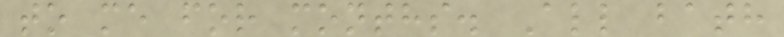to me for months. All bath
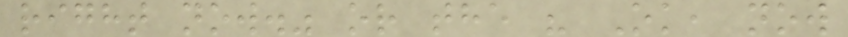right now." or the " Ok, now
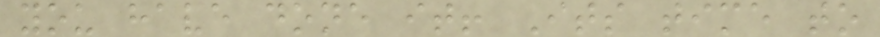you have done it! Its time to
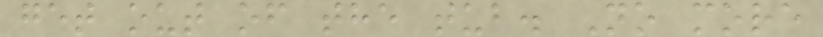get out of the tub. No more
